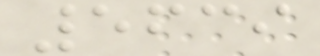5639
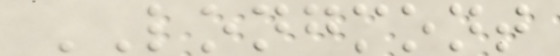LONGMONT
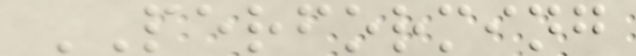PERFORMING
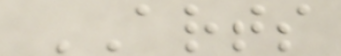ARTS
